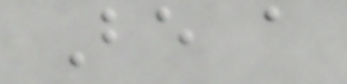Be a
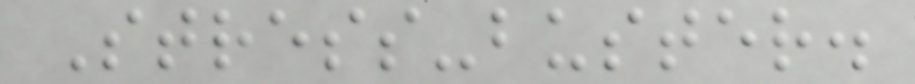Stress-buster.
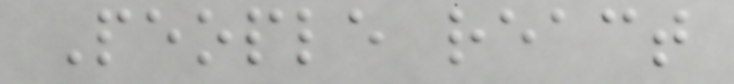People react
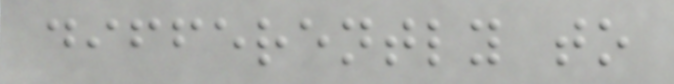differently to
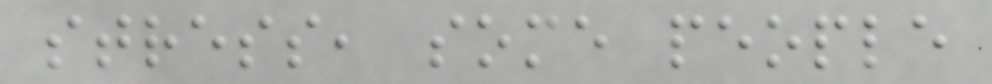stress, some people
